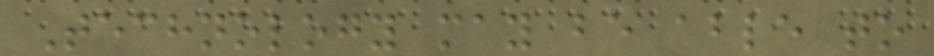Technology may be able to
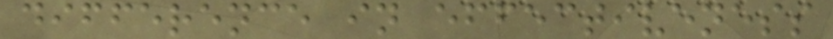difference in effectiveness
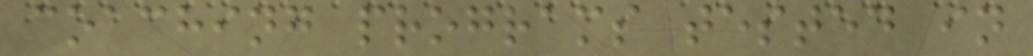coaching programs tested in
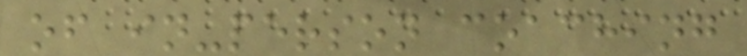of in-person coaching
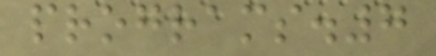programs.7
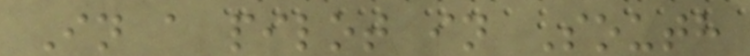In a pilot in South
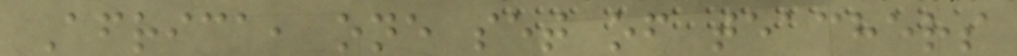Africa, one set of teachers
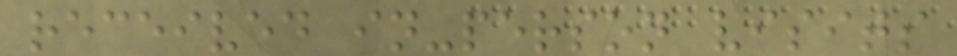received in-person visits
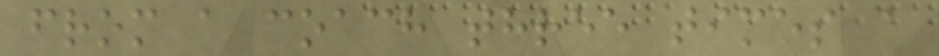from a coach three times a
